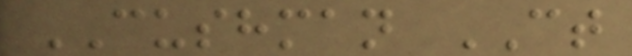CUSHMAN CT
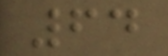64
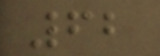62
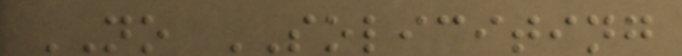NO SOLICITING
